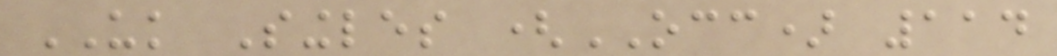UK Singles (OCC) 114
